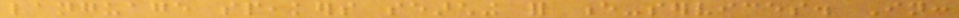language speakers searching for e-services. In:
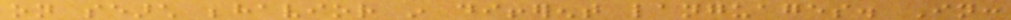on search behavior in different languages. In:
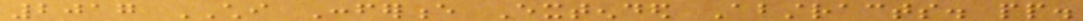2017 CHI Conference Extended Abstracts. pp.
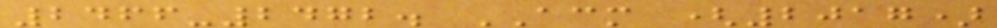2466-2472. ACM (2017)
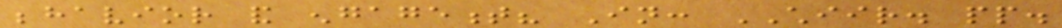behavior and engagement? In: CHIIR. pp.
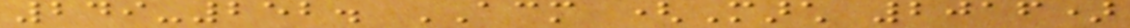249-252. ACM (March 2016)
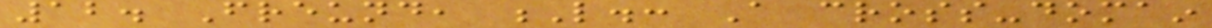12. Freund, L.: A cross-domain
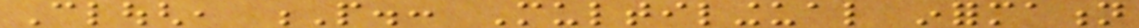Clough, P.: Multilingual information
